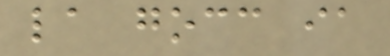la gocc ia
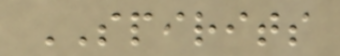SPIRITS
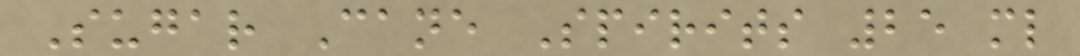Sugar Cane Spirits 25 ml
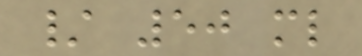/ 50 ml
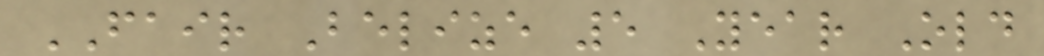FAIR Belize 5 Year Old
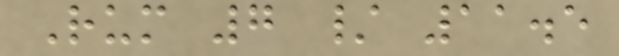Rum 7 / 11.5
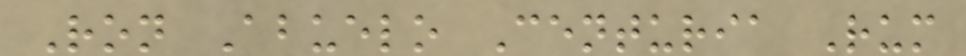Ron Abuelo Centuria Rum
